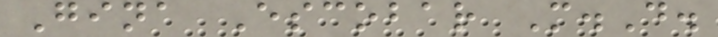Gina Escobar M.D.
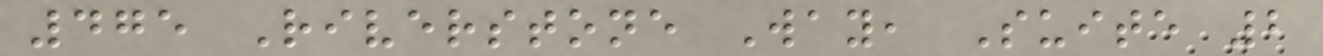475 Riverstone Way, Suite 2
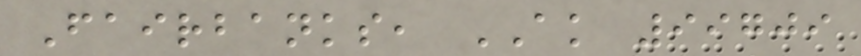Fairbanks, AK 99709
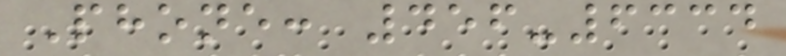Phone: 456-6334
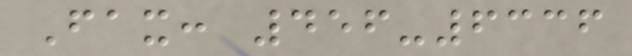Fax: 456-6336
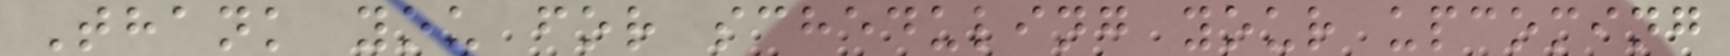Thank you for scheduling your upcoming
